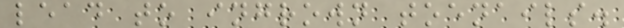lead to ingrown toenails.
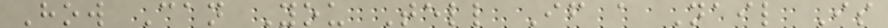How Can You Tell If a Nail Is
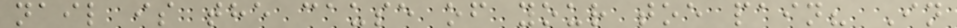nail is the cause of your toe pain? In
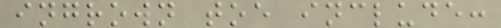ingrown toe include:
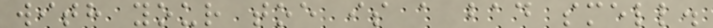with your toe is a bad smell.
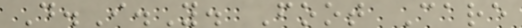D.I.Y. Foot Care
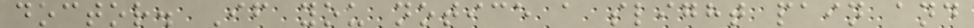doctor. If you notice a slight pain and
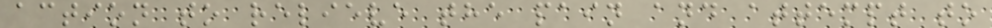action to relieve the pain and attempt to
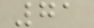71
